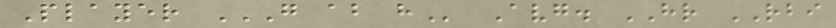Player G AB H Avg. HR RBI
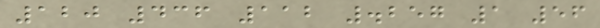120 436 112 .257 1 56
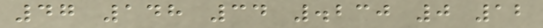47 148 34 .230 0 12
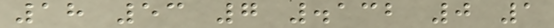18 53 7 .132 0 1
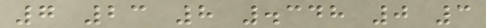7 23 8 .348 0 3
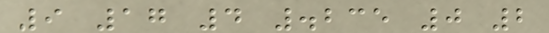9 17 4 .235 0 2
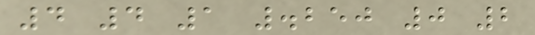4 4 1 .250 0 2
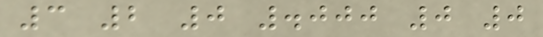3 2 0 .000 0 0
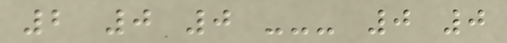2 0 0 --- 0 0
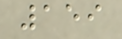159
